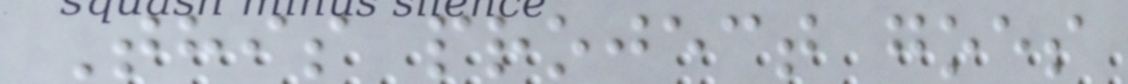This project goes
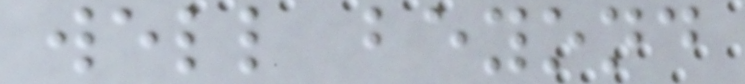well beyond
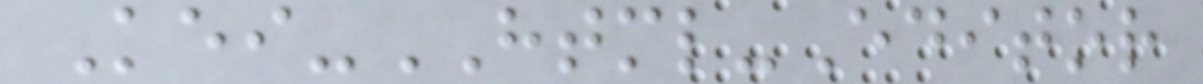Kei-HTML-Editor
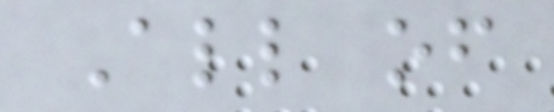All of
